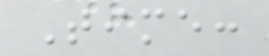Time:
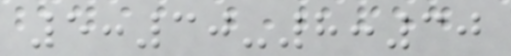5:30-8:30
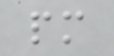pm
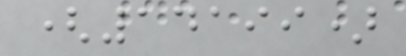(14199)
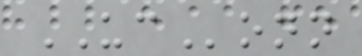UConn
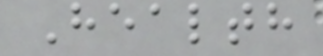Health
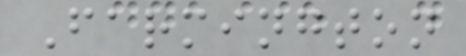Farmington
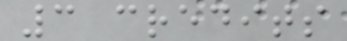3 credits
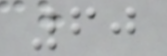60
